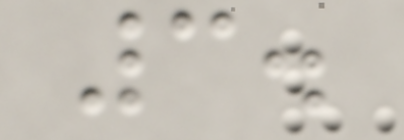3.
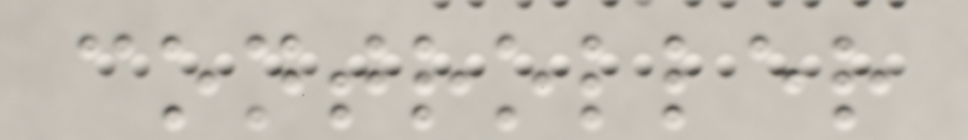controller
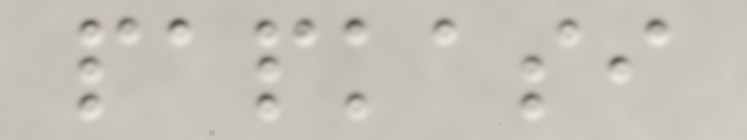papkasi
